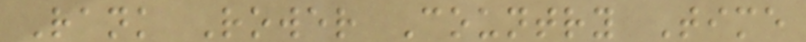Rank Rower Country Time
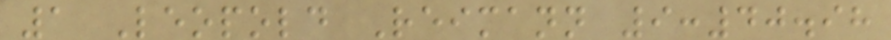1 Leopold Reimann 9:40.98
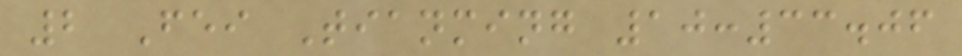2 Fei Tianming 10:33.06
